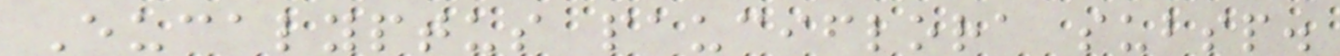Eucalyptus pauciflora subsp.
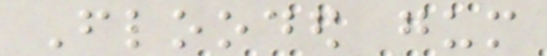Flooded gum
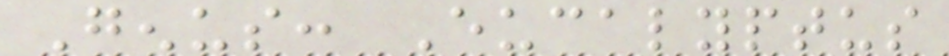Genus: Eucalyptus
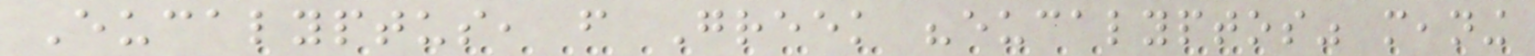Eucalyptus, from Greek "eucalyptos" meaning
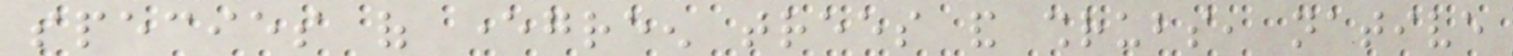species of evergreen trees and shrubs, native
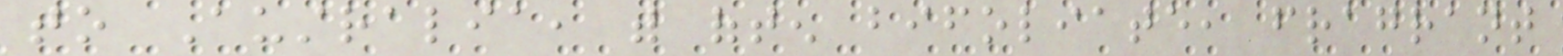to Australia, with often bifoliate, fragrant
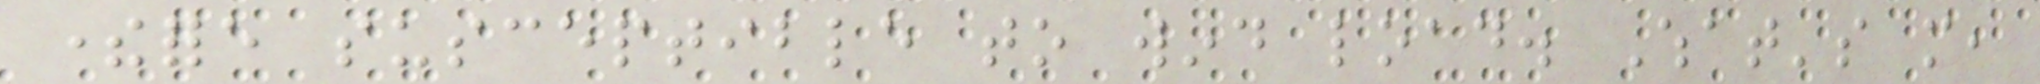therefore susceptible to wind load. What's more,
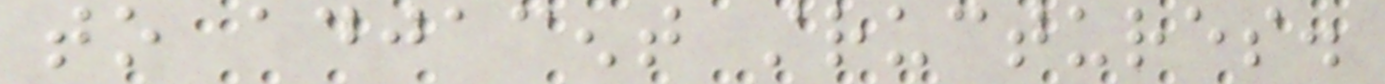to adjacent structures.
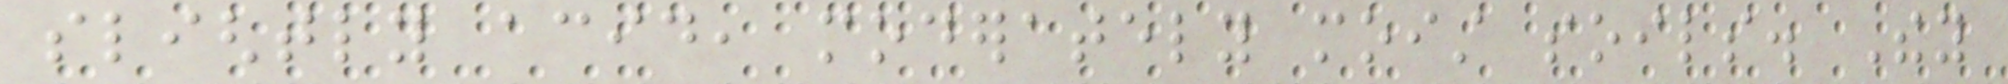slightly acid, moderately moist soils. They
